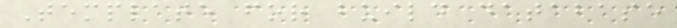Template for build database
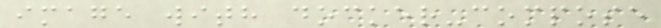image with docker-compose
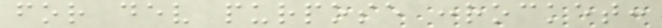for dev purpose :rocket:
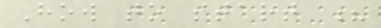How to start ?
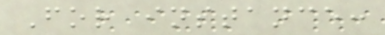For instance:
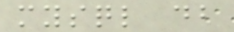mysql db
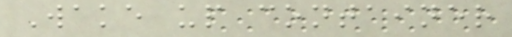Wake up container
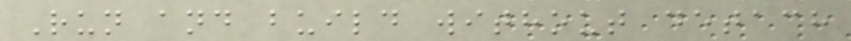Run and build without detach
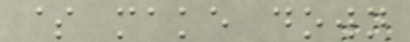$ make down
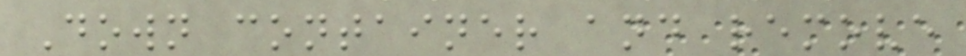Down container and remove
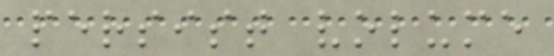persist volume
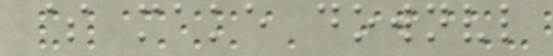$ make downvl
